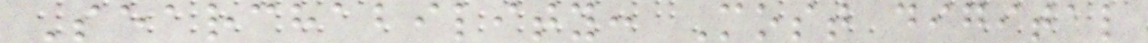Searchability: Most digital
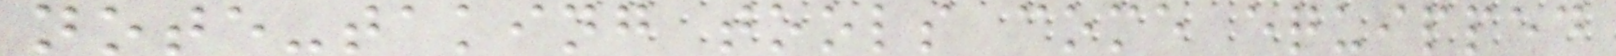note-taking tools come equipped
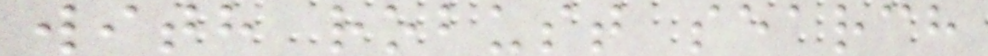with robust search
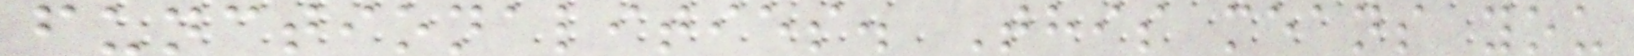functionalities. This means you
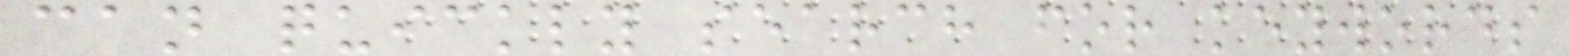can quickly search for keywords
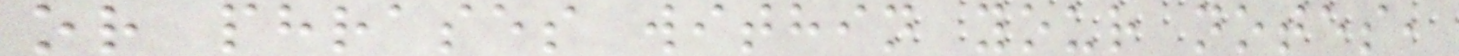or phrases within your notes,
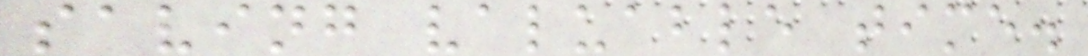saving valuable time.
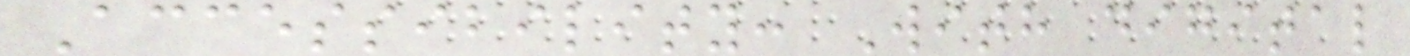Accessibility: With digital
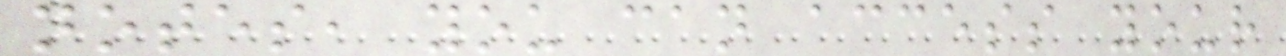notes, you can access your
